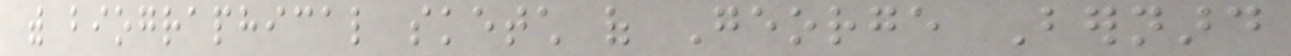with biographical sketch of George Bernard
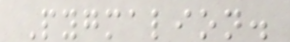Pygmalion.
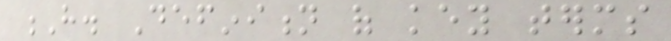H. Definition of key terms
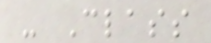- Class
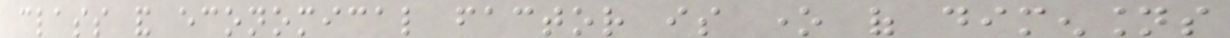class and economical factor is one of dimensions
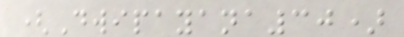(Dwipayana30)
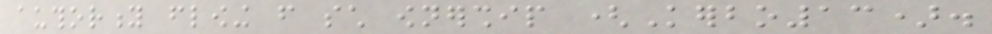authority flowing from such ownership (Kerbo13).
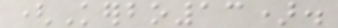(Kerbo13).
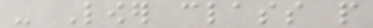- Lower class people
